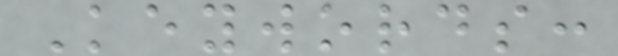Keywords:
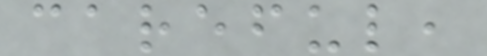careful,
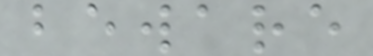beware
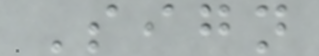Sign
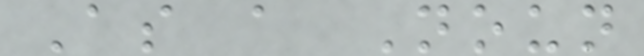As a Noun
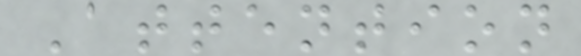Attention
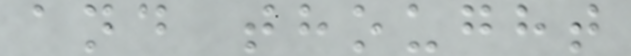and thought
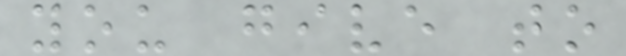you give to
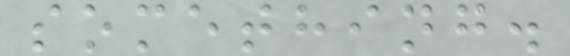something.
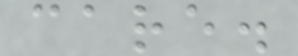care.
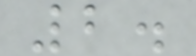2.
